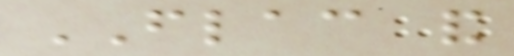FLAC and
